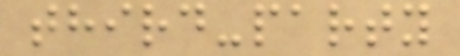third-party
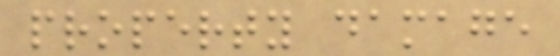property damage
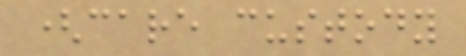(care custody
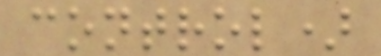control)
